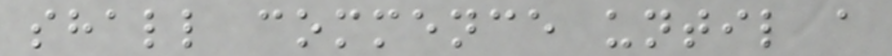shall commence until a
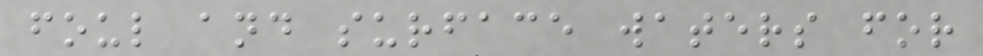foul and surface waters for
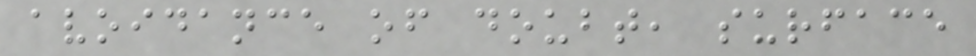avoidance of doubt, surface
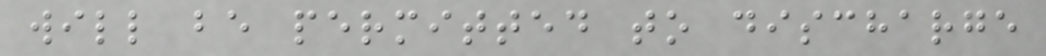will be permitted to discharge
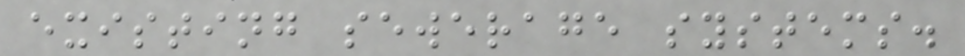existing sewerage systems.
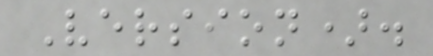Version).
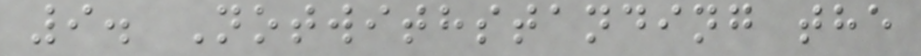9. Notwithstanding the
